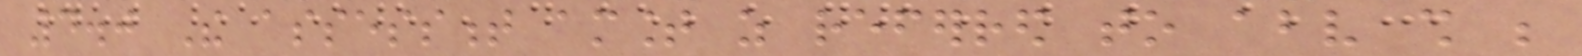4.0 The assessment amount as referred to above shall be
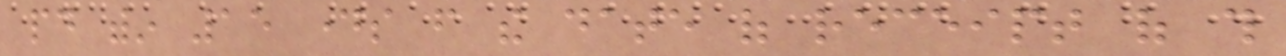paid within 15 days from the date of receipt of this
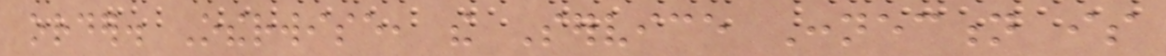order. Otherwise, the Service Connection is
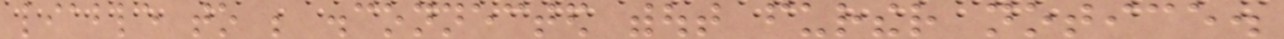liable to be disconnected without further notice.
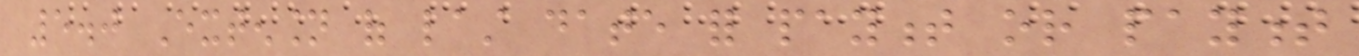5.0 Extension of last date for payment or payment
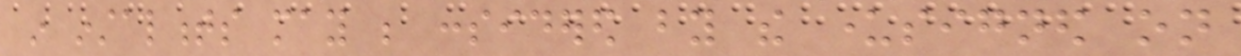in instalments may be considered by the undersigned on
